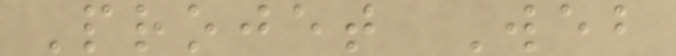Projet Web
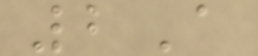2A
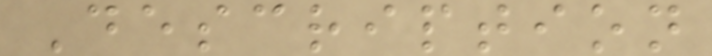Description
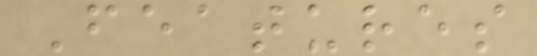Features
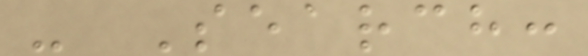- Search:
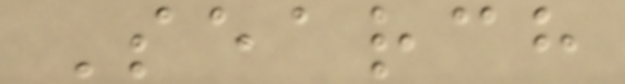Search
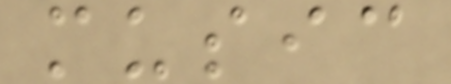music
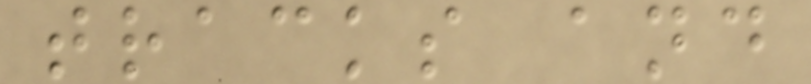tracks and
